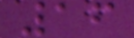16
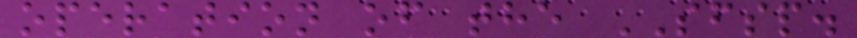operation of the SFSP.
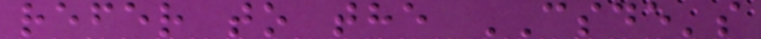refer to the CSDE's
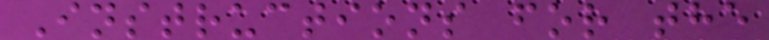Instructions for the
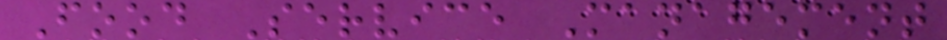Food Service Management
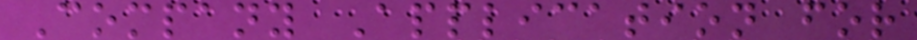Company Application for
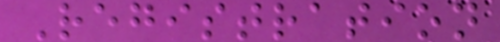Registration
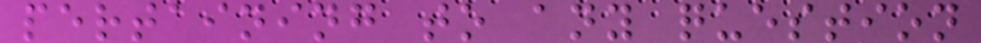pertaining to any question
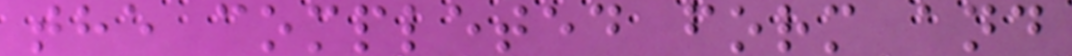the completed form and
